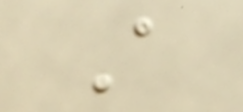A
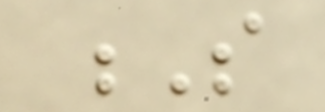S
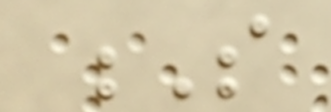S
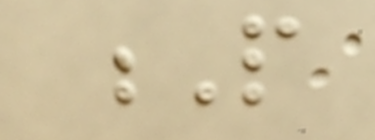P
